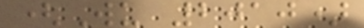(Wu 2010)
